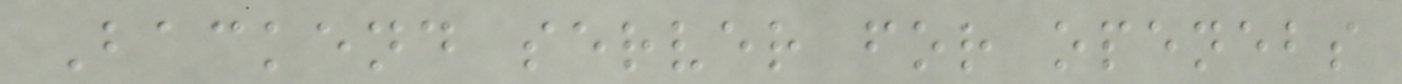Backend server for openebs
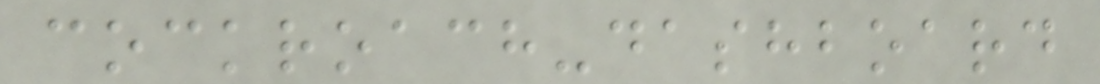cockroach-dashboard
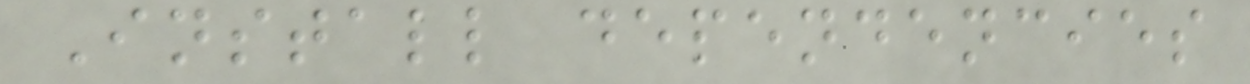Install dependencies
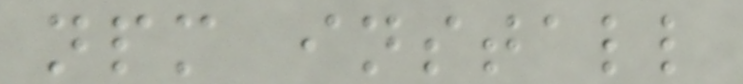npm install
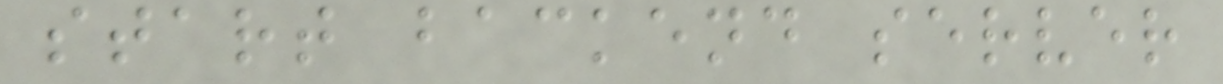start backend server
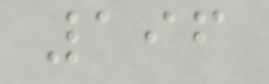196
